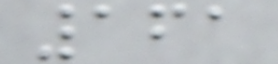161
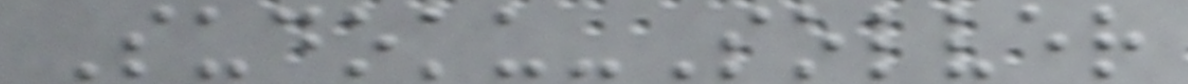Sudoku-Solver
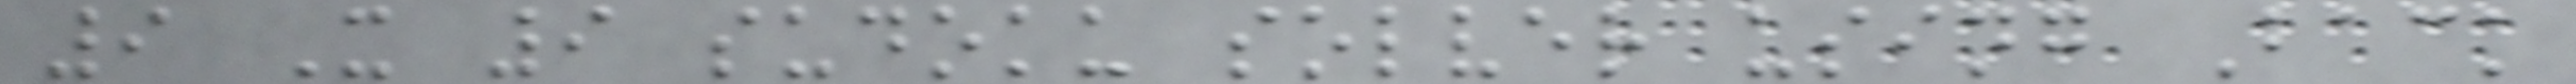9 X 9 sudoku solver using Back
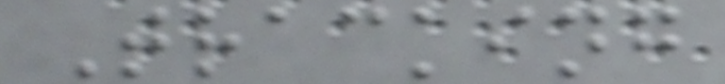Tracking
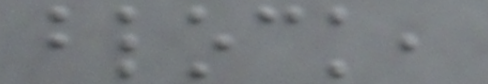block,
